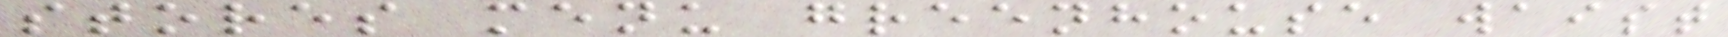stores menu greenhouse waist
